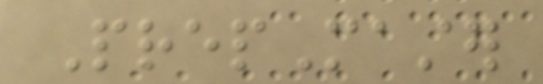PrepMaster
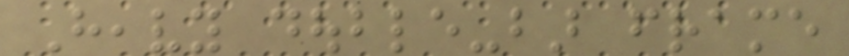Heavy double-bar frame
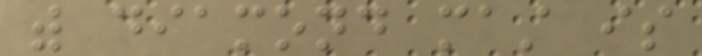with diamond mast is
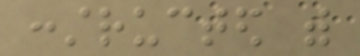constructed with
